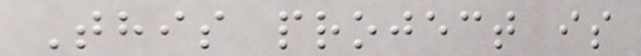This project is
